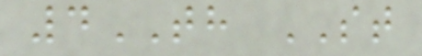4TH ST
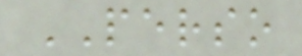PERSO
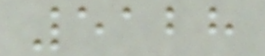5128
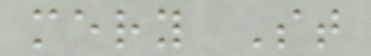mery St
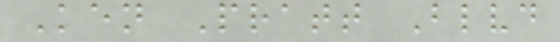Ken Pratt Blvd
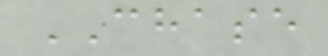CHASE
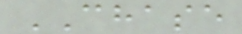CHASE
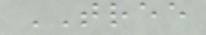TREE
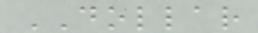DOLLAR
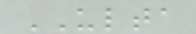ULTA
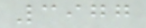3977
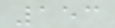153
